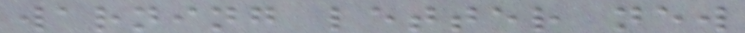warning letter new
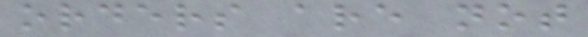orders are not
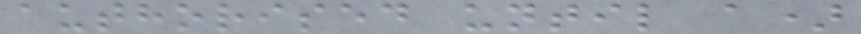authorised until a)
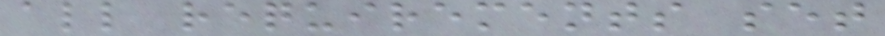all requirements set
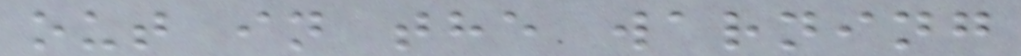out in the warning
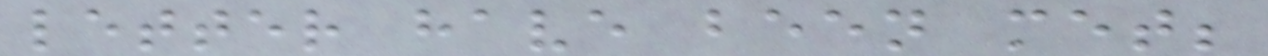letter have been met;
